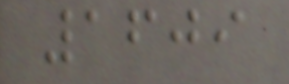1609
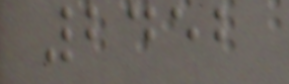2452
